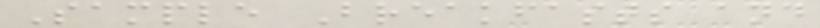Sample Breakfasts and
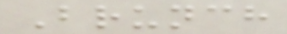Brunch
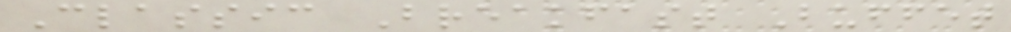Classic Breakfast Buffet
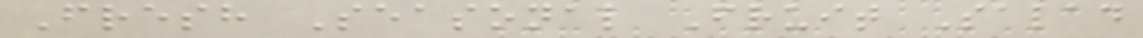Fresh Seasonal Fruit Salad
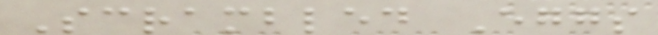Scrambled Eggs
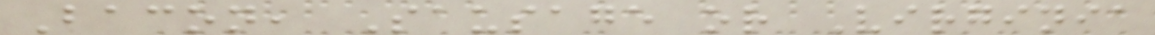Bacon, Sausage or Virginia
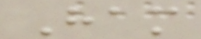Ham
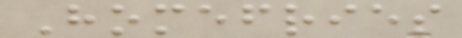Homefries
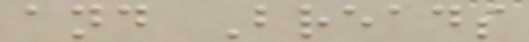and Breads
